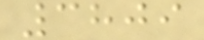3809
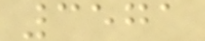3571
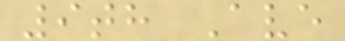9th Ave
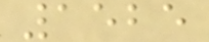1525
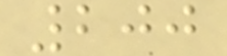200
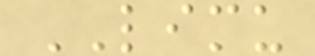LIMU
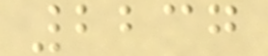2237
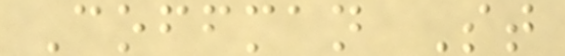Coffman St
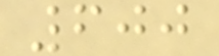600
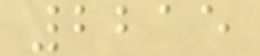2215
